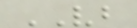VB
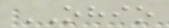OHIO
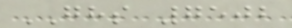GHS 7502
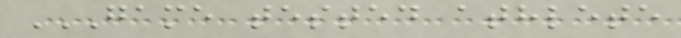GAME TESTED ATHLETE
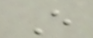E
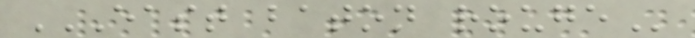EAST BATON ROUGE
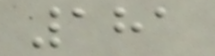181
